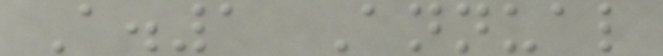A.1 Annual
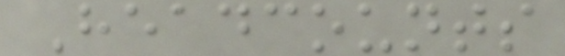Headcounts
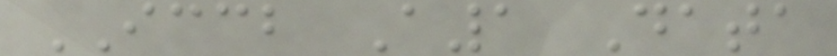ICCB A1 Data
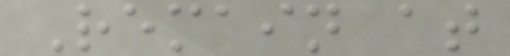Remain at
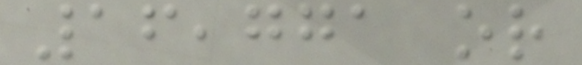16,771 or
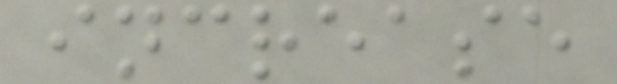increase
